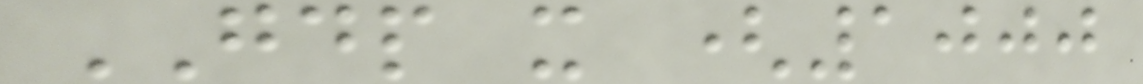GDP x (1000
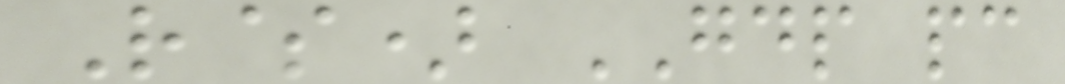R$) GDP pc
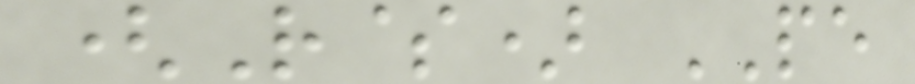(R$) PE
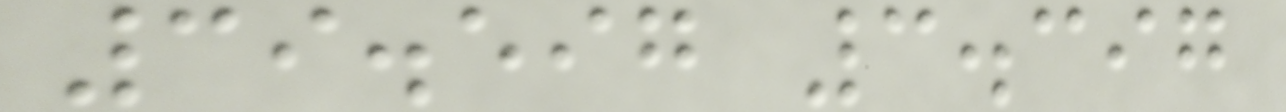39.597 3.397
